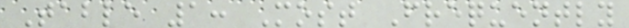Table 1: Most Frequently
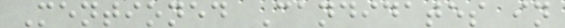Mentioned Candidates in
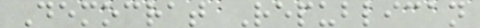Democrat Republican
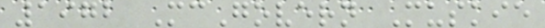1972 McGovern Muskie
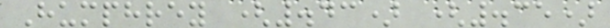Humphrey (.43) (.35)
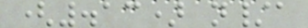(.13) n/a
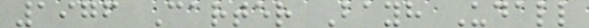1976 Carter Bayh Udall
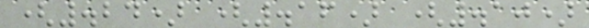(.24) (.16) (.10)
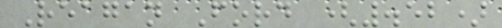Reagan Ford (.52)
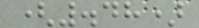(.48)
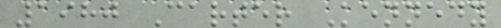1980 Carter Kennedy
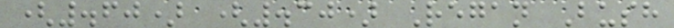(.60) (.30) Regan Bush
